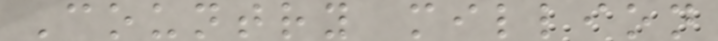Country million
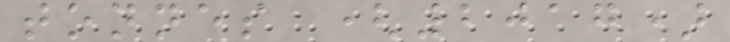tonnes (2017)
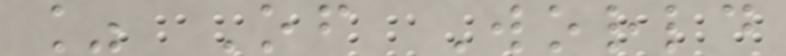% Of World
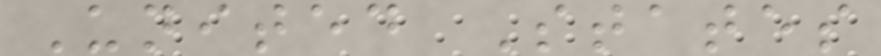United States
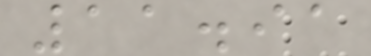11.91
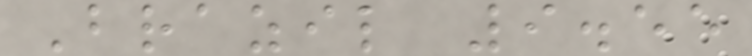Brazil 9.55
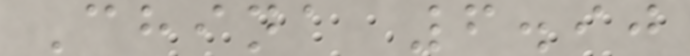China 6.90
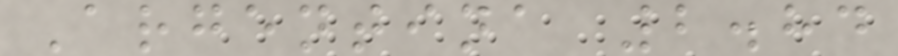Argentina 2.84
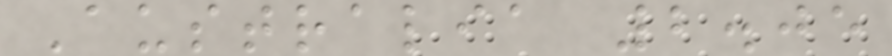Australia 2.05
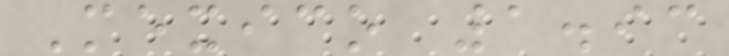Mexico 1.93
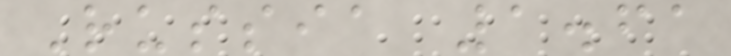Russia 1.61
